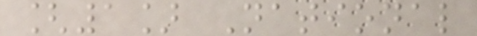[1] National
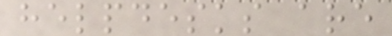helpdesks are
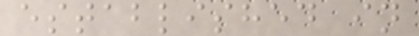established in
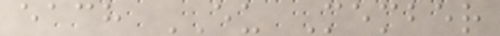each EU Member
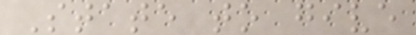State to give
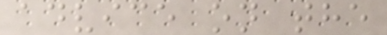advice on the
